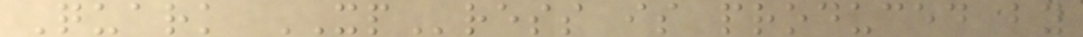Quark XPress is produced by
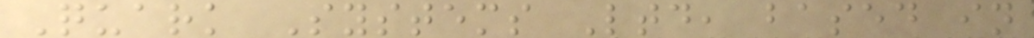Quark Systems Ltd, based in
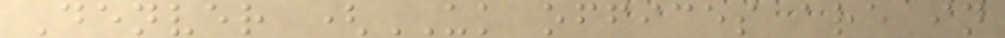Denver (UK offices are in
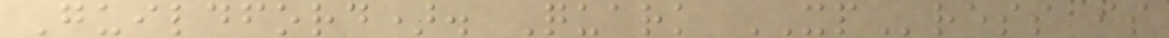Guildford). Quark XPress is
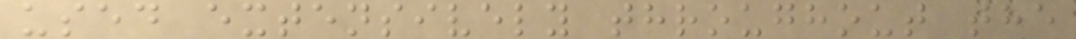used extensively throughout the
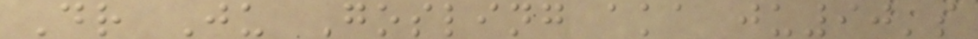Dr Ju Gosling aka ju90's
